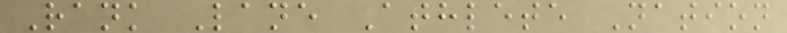Rank Lane Athlete Nation
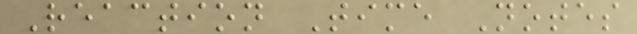Reaction Time Notes
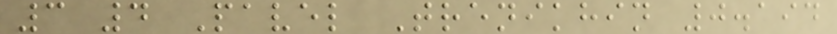3 4 Pavel Trenikhin 0.194
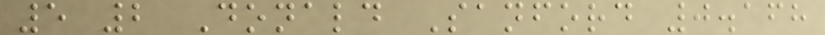5 2 Donald Sanford 0.168
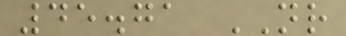45.71 NR
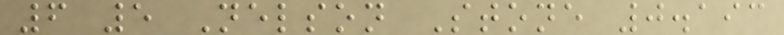6 5 Nelson Stone 0.193
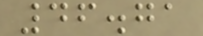46.71
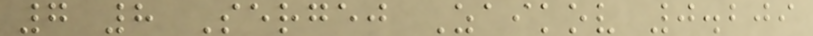7 8 Sergej Zaikov 0.209
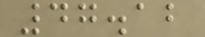47.12
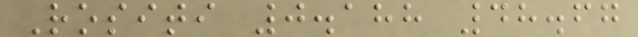Rositi 0.188 48.67
